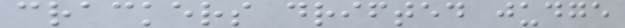crackers drifted judge
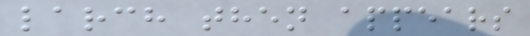larch then appears
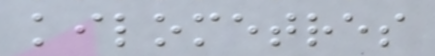kilometres
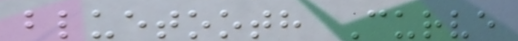bluetooth Curve
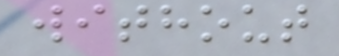without
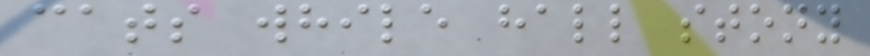cats while hall stony
